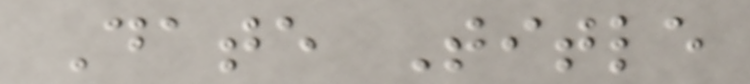Date Title
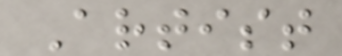Artist
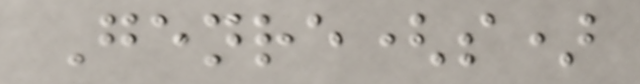Genre(s)
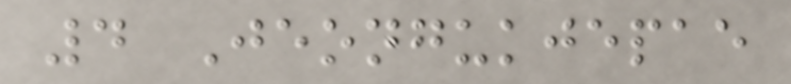4 Jeongukjepae
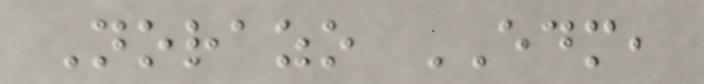Norazo EDM,
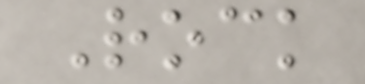Rock
